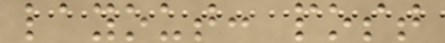layout: post
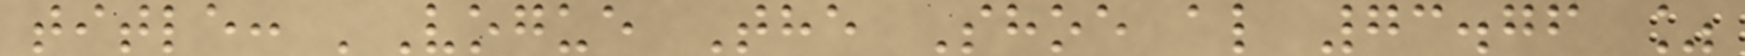title: 'Vogue The Shoe al 73.76 %
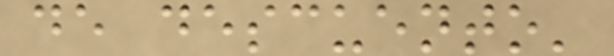de descuento'
